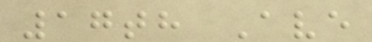17th Ave
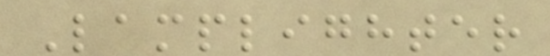Lamplighter
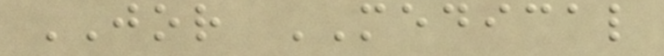JOR MEDICAL
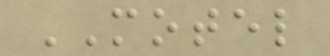MOTEL
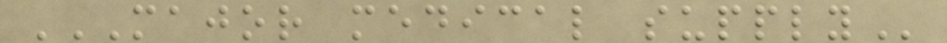MAJOR MEDICAL SUPPLY
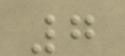7
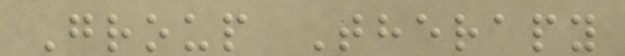Group Therapy
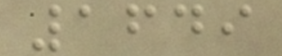1649
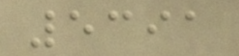5391
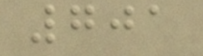701
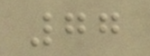77
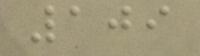109
